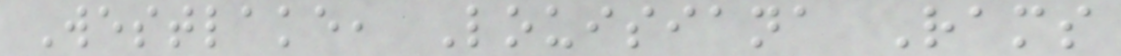Westlake, Louisiana Rams
